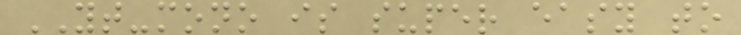YT-mono is super easy to
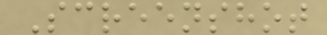Screenshot
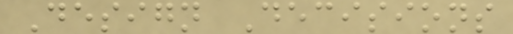Design Decisions
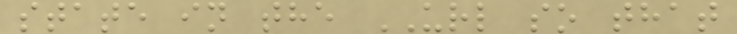state in the URL so that
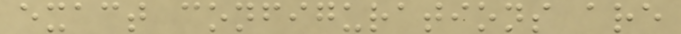exact configurations are
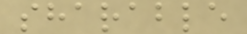sharable
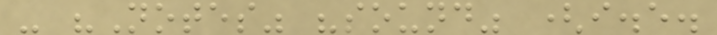- "Notes" "sound" (i.e.
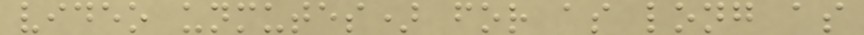video unmutes) for as long as
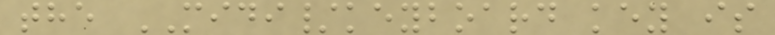the MIDI/keyboard key is
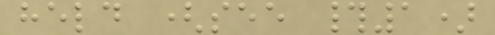held (see #1)
